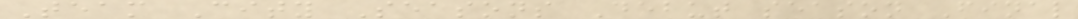Team City Seasons Debut season Final
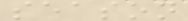season
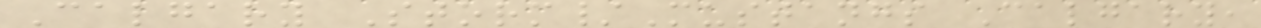Calgary Storm/Mustangs Calgary,
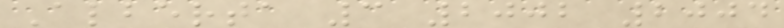Alberta 3 2002 2004
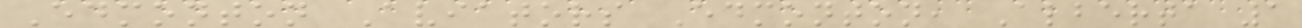Edmonton Aviators Edmonton, Alberta 1
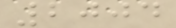2004
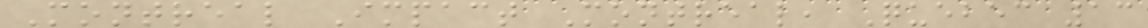Montreal Impact Montreal, Quebec 13
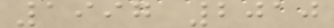1997 2010
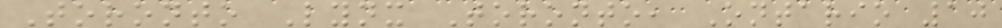Toronto Lynx Toronto, Ontario 10
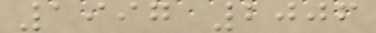1997 2006
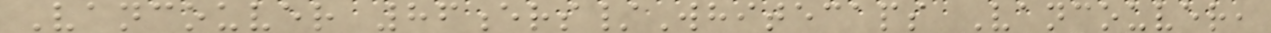Vancouver 86ers/Whitecaps Vancouver,
